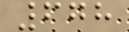678
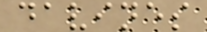davines
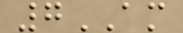7AM
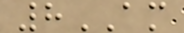8AM
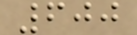600
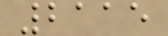2115
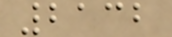2132
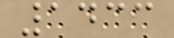1433
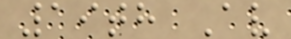19th Av
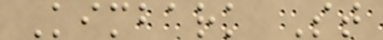Kimbark St
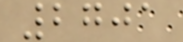2701
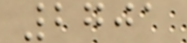2701
